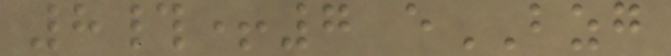8#+7 eBZG
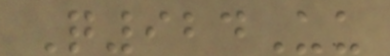Q924Uu
